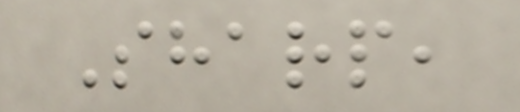Sharp,
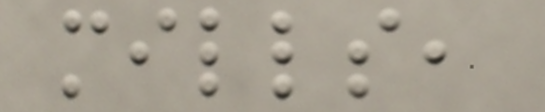mills,
